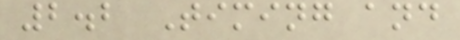2.2 Timing and
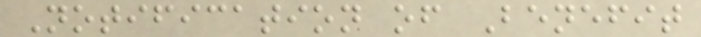Notification of Benefit
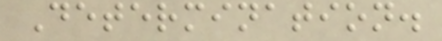Determination.
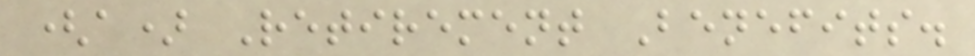(a) Retirement Benefits.
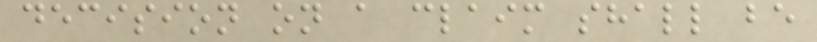decision on a claim shall be
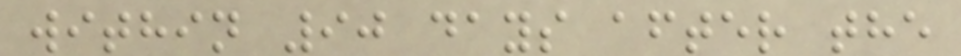within 90 days after the
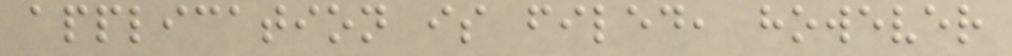application is filed, however
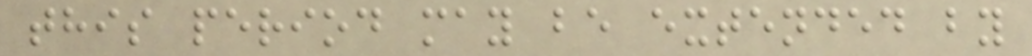this period may be extended by
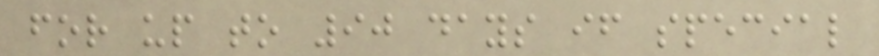for up to 90 days if special
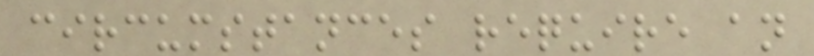circumstances require an
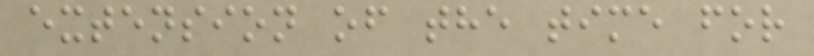extension of the time for
